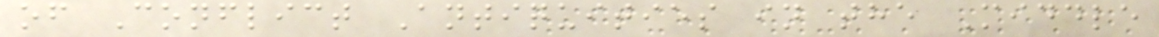of Conflict Antiquities in the Middle
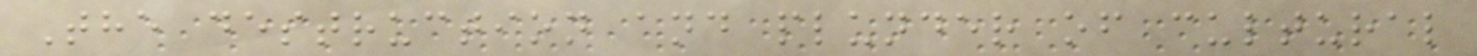The destruction and plunder of cultural
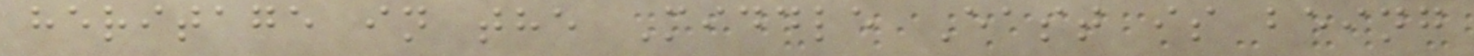heritage in the Middle East is being
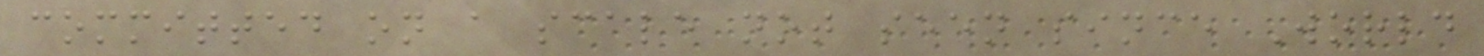committed on a scale not seen since World
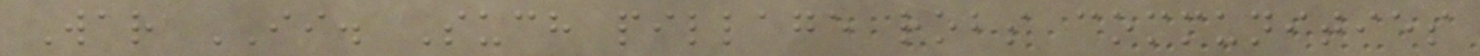War II. Such pillage robs communities
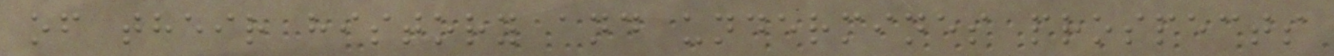of their history and undermines prospects
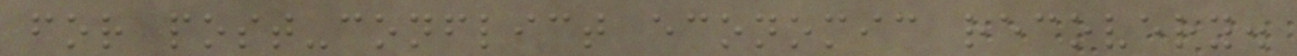for post-conflict economic recovery.
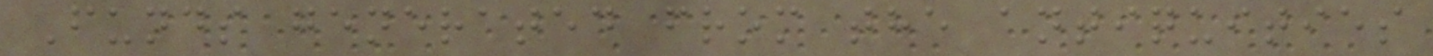Funds generated from the antiquities
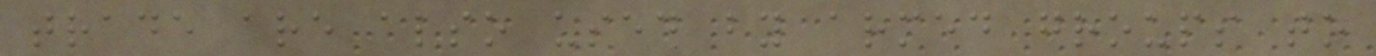trade are also used by armed groups to
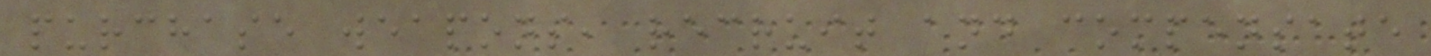purchase weapons, recruit and compensate
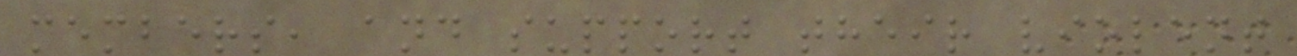members, and support their violent
